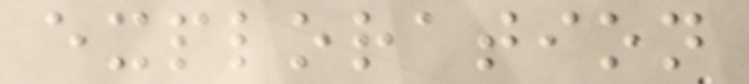exploration
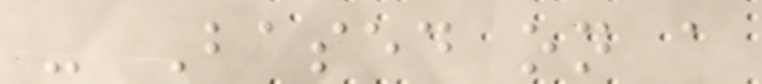- Based on a
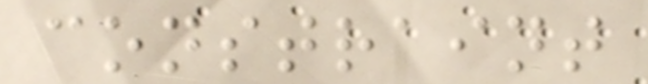constraint
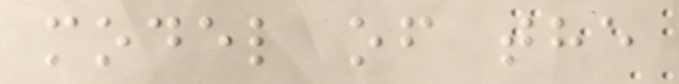model of the
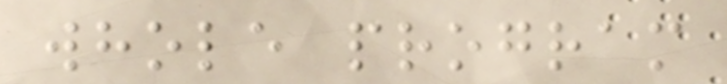whole program
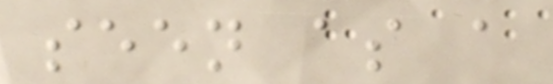seen as a
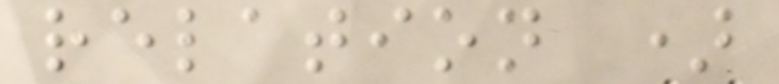relation )
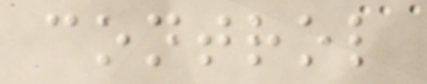control
